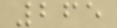265
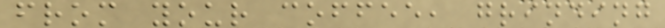from your coffee, grinding
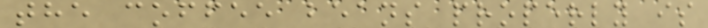the coffee beans properly is
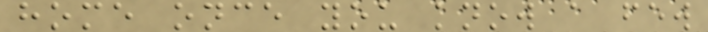home once you know a few
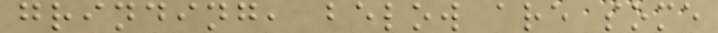grinding, below are some
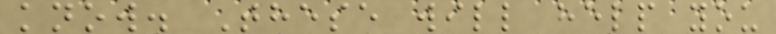know. These will help you
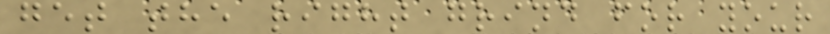get the right grind for your
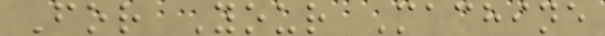For Your Machine
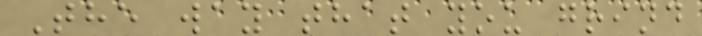The way that you grind
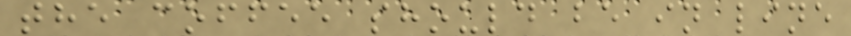the coffee should be in line
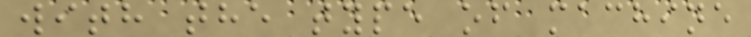with the type of machine
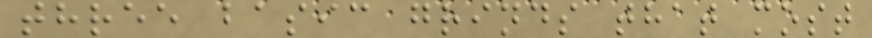three basic grinds that most
